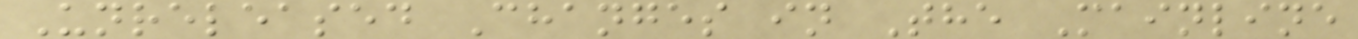Unreleased Changes in The Mainline
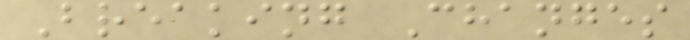Breaking Changes
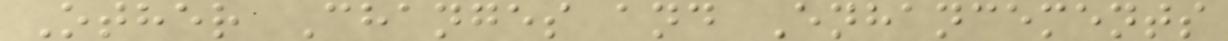Other Changes and Enhancements
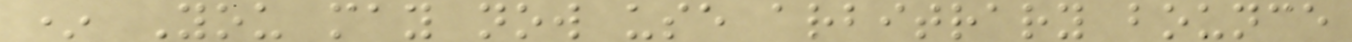* You may now use arbitrary bounce
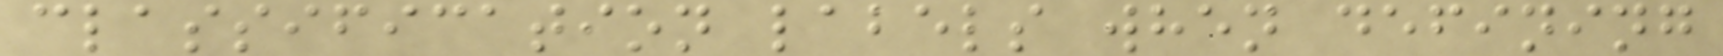classification labels when defining
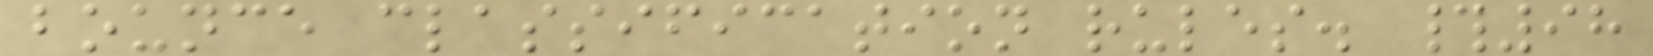bounce classification rules. #98
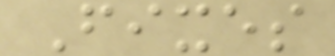Fixes
